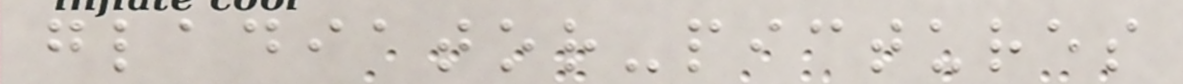gladiator-pictures
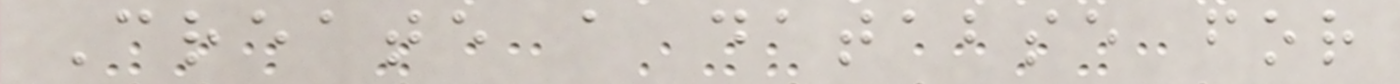Create a databse for
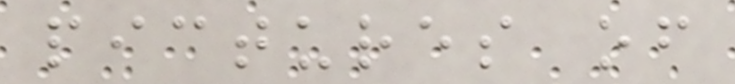pictures of
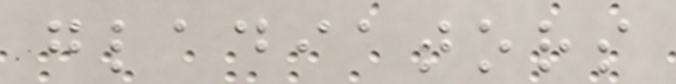gladiators
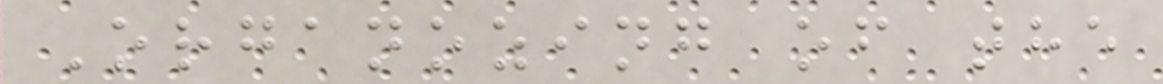Organozing of the
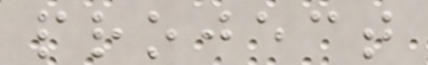project
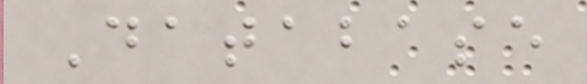Database
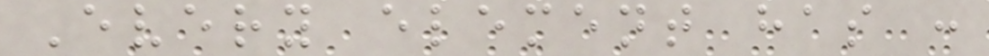Every element has :
